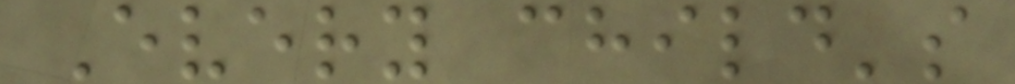Every child's
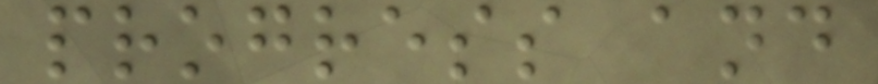progress and
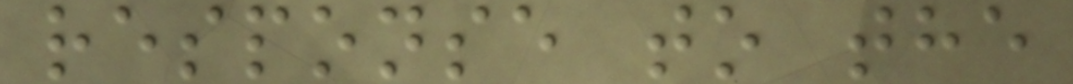response to the
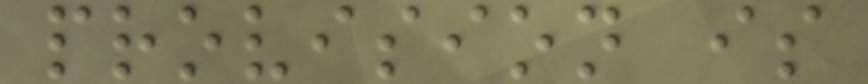provision is
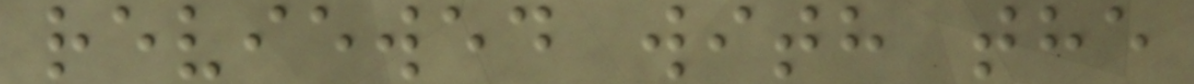reviewed with the
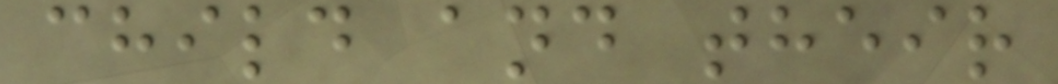child and their
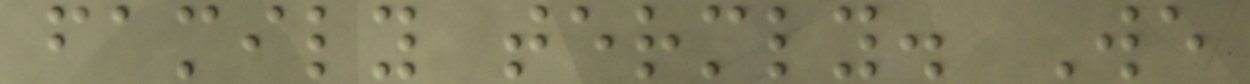family termly. We
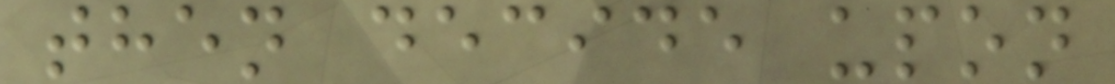then decide upon
